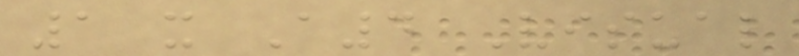1 x A4 Visual
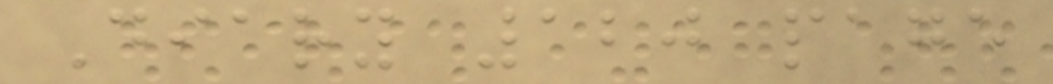Diary 120 page
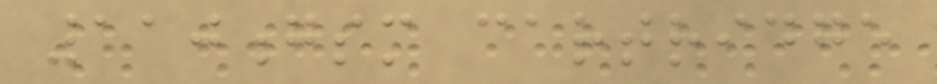110gsm cartridge
